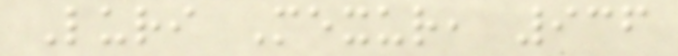Luri Mexur, 936
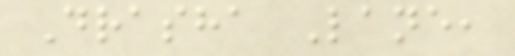Drasha Lane,
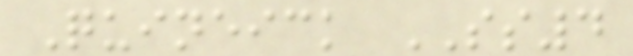Quineick SS4
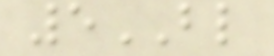5BL
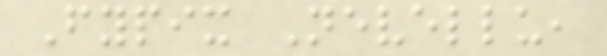Fypix Nevellu,
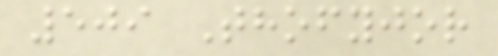509 Thofyjor
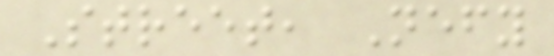Street, Nefy
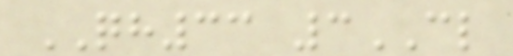QH33 3CL
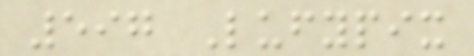597 Lufypix
